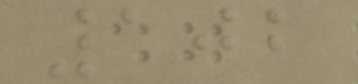102
